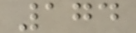174
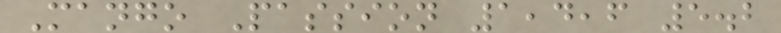Mango Passion 1,4,6 5.2
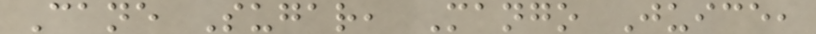Cane Sugar, Mango Juice,
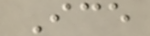Ice
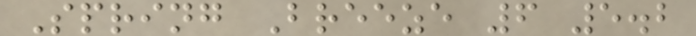Spring Breeze 6 5.2
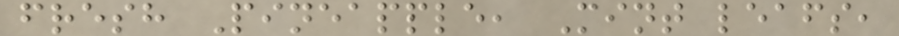fresh Pineapple, Mint leafs,
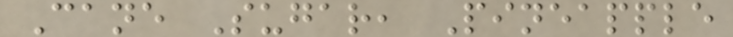Cane Sugar, Pineapple
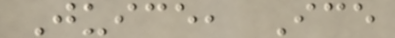Juice, Ice
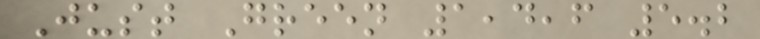Just Green 1,4,6 5.2
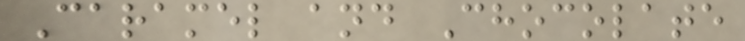Caramel and Chocolate
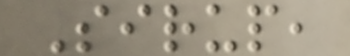Sirup,
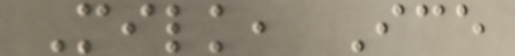Milk, Ice
